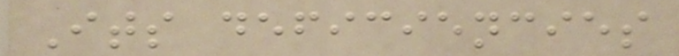Its deficiencies
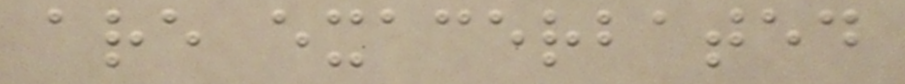are exacerbated
